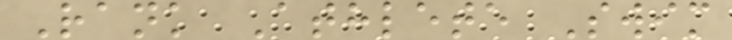Rank Athlete Swim
